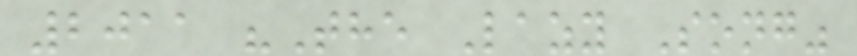2011 "The Lazy Song"
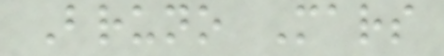Bruno Mars
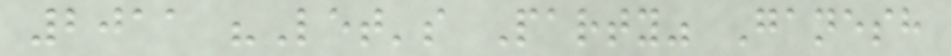2011 "Let's Party" Ganesh
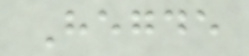Hegde
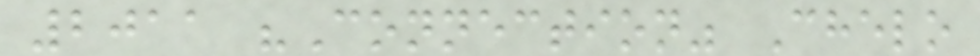2011 "Connection" Chelo
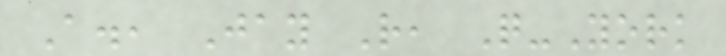A., Jay R, Q-York
